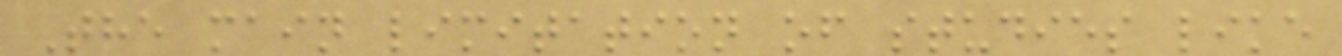The main limitation of studies like
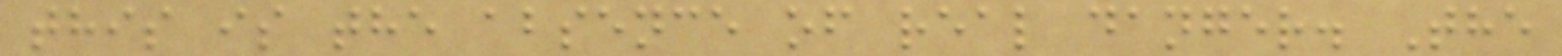this is the absence of real danger. The
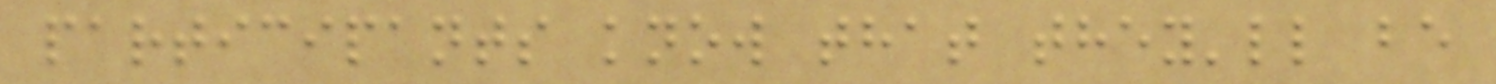participants know that they'll be
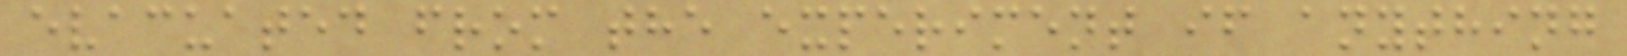evacuated from the experiment if anything
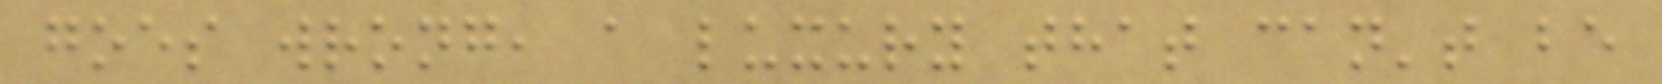goes wrong, a luxury that can't be
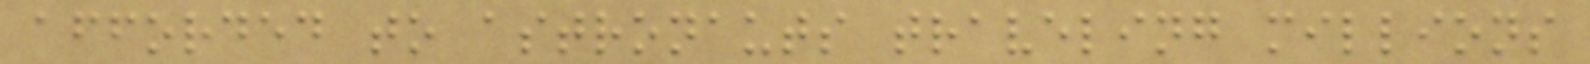afforded to astronauts traveling millions
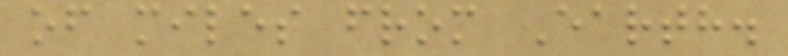of miles from Earth.
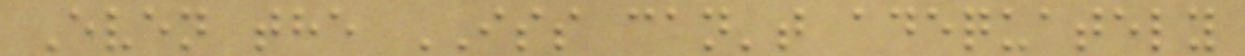Even the ISS can't adequately
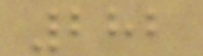282
